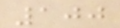100
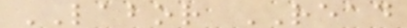LABOR READ
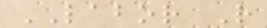LABOR R
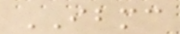IBMC
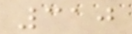310
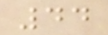44
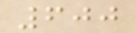600
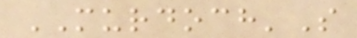MURDOCH'S
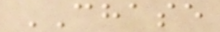CHASE
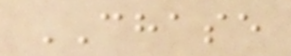CHASE
